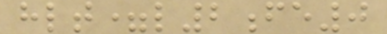hlt=l2fe0
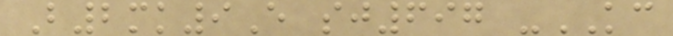B2mk9E sj697 -KC
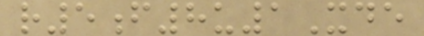r5f8u1Xde
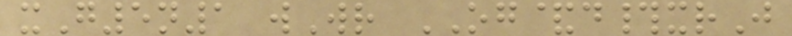xG5n1 wWr OG&d#xrJ
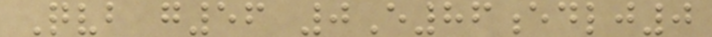Qvb g56 0E86edlj0
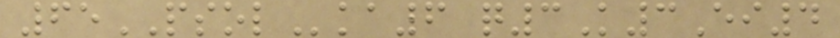65PSOLka6 q3K3Ei4
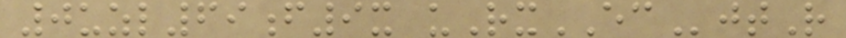0uzl69f9x uRxECjtR
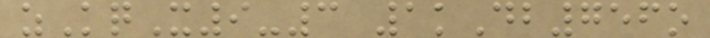zKqX9-3 1kDb756o
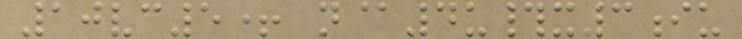10vc5+ n@4u#x3iu
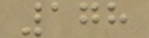178
